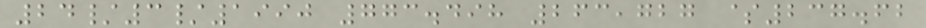24/3/1990 773.498 263,727 $237.62
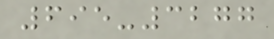695-3277
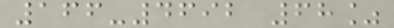166-4692 68%
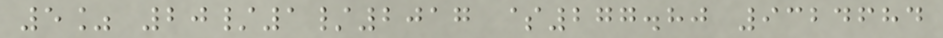5% 20/1/2017 $277.80 9324684
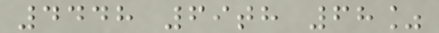4448 69th 68%
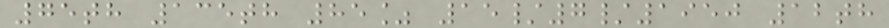75th 135th 85% 15/7/1950 12th
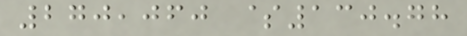270,060 $130.78
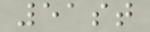51st
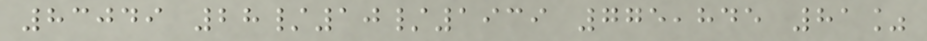83049 28/10/1939 775,845 81%
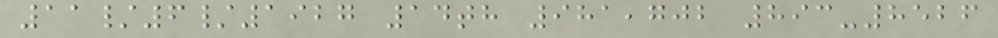11/6/1927 14th 981,702 893-8526
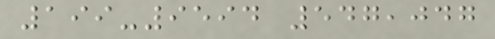199-9594 547,047
